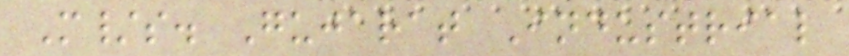M/s. Gujarat Industrial
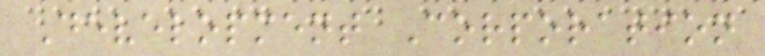Development Corporation
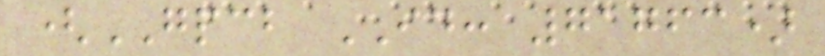(GPCB ID: 71763)
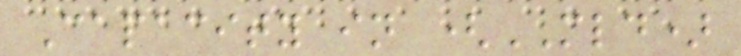Capacity in (MLD)
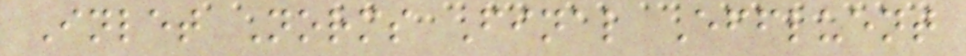Inlet Norms Final Effluent
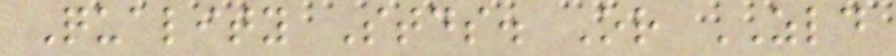Quality Stds. Or ZLD
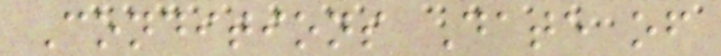Conditions Date of
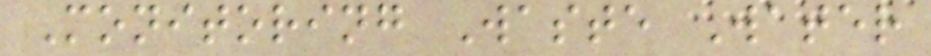Monitoring Waste Water
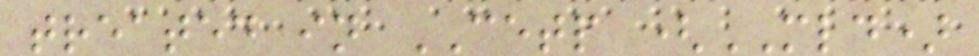treated in CETP (MLD)
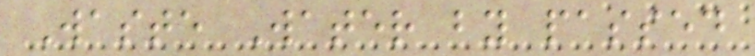Waste Water by passed
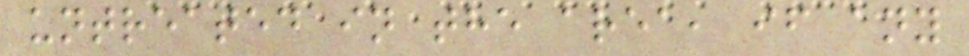untreated in the area, if any
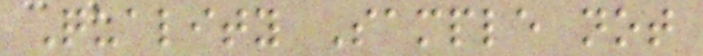Quality Sample not
